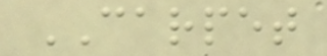CARPET
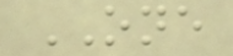ONE
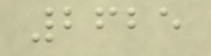2625
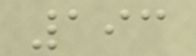193
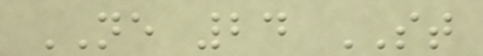NE 24 ST
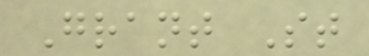Grant St
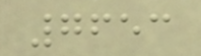7653
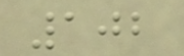102
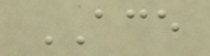ACE
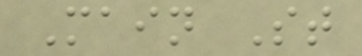Main St
